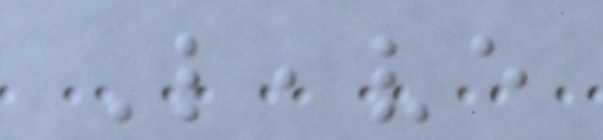Leave
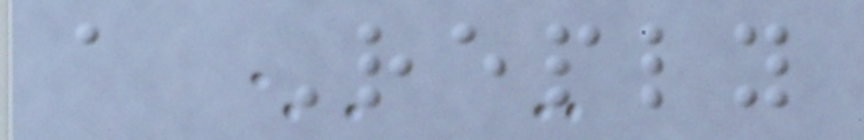a Reply
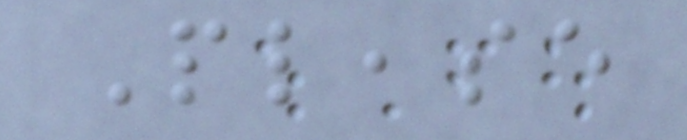Please
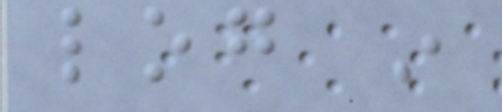log in
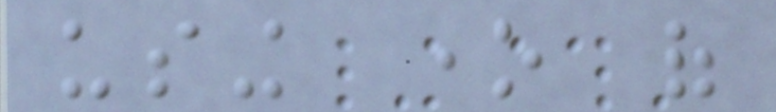using one of
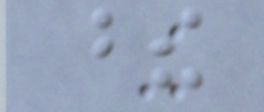these
